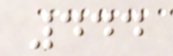444
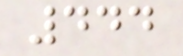444
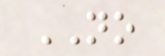NO
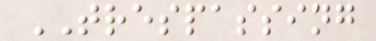TRESPASSING
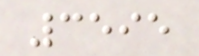3595
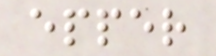epper
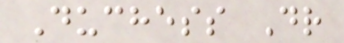Duchess Dr
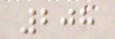208
